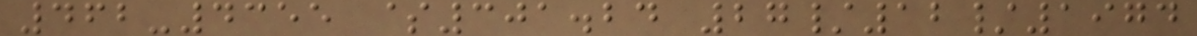462-4355 $301.24 27/12/1974
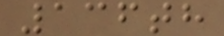136th
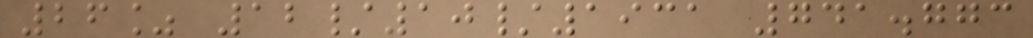26% 12/10/1931 741.773
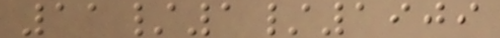11/1/1909
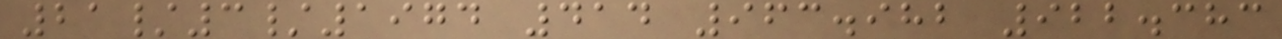21/3/1974 414 963.982 922.383
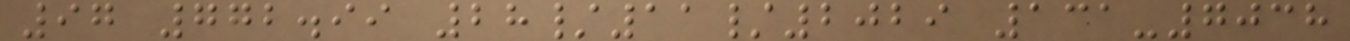97 772.99 28/11/2029 131-7038
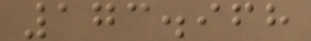173.968
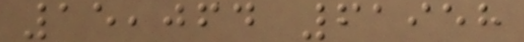15,064 61958
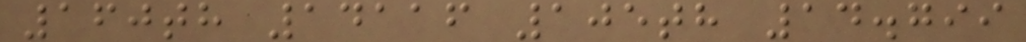160th 14116 105th 14.799
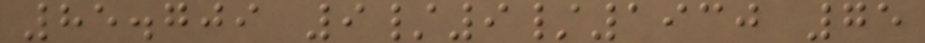85.709 9/9/1930 75
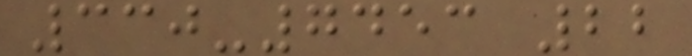330-7453 22
